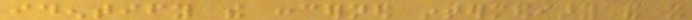identify the concerned intermediary and it
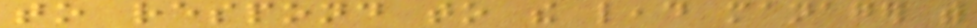to respond to the lead manager with
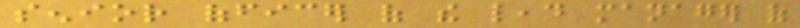senior officer of the lead manager of
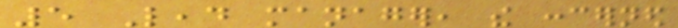5 Lead manager, the concerned
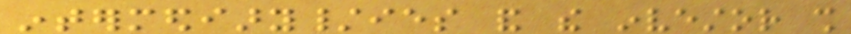intermediary/ies and the investor shall
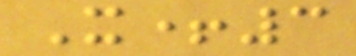X+3
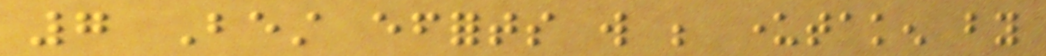7 Best efforts will be undertaken by
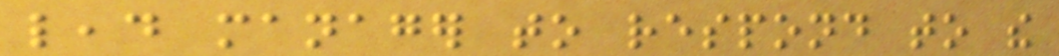lead manager to respond to the
